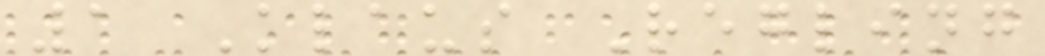1 Klaus Regling
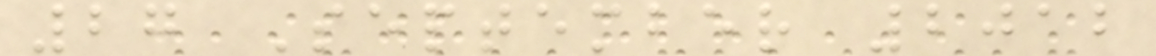27 September 2012
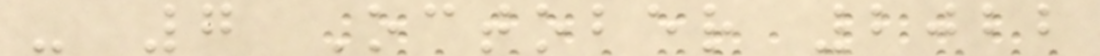- 7 October 2022
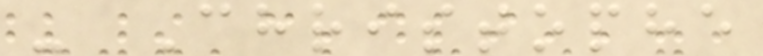- Christophe
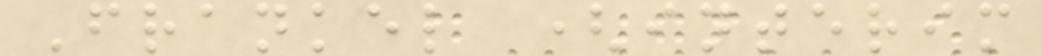Frankel (interim
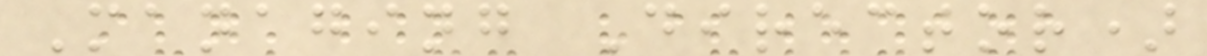Managing Director)
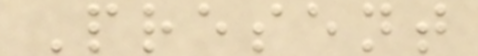Present
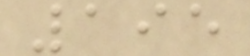195
